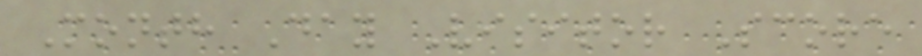Month Day Visitor Score
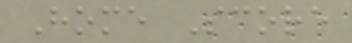Home Score
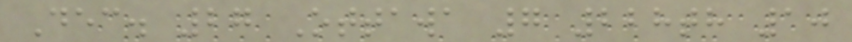Dec. 27 Ottawa 7 228th 10
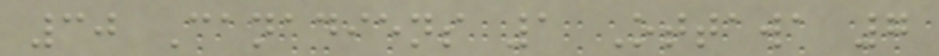30 Canadiens 1 Ottawa 7
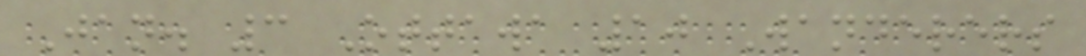Jan. 3 Ottawa 10 Wanderers
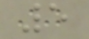5
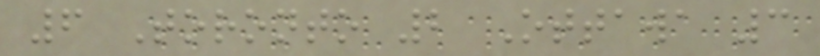6 Toronto 2 Ottawa 3
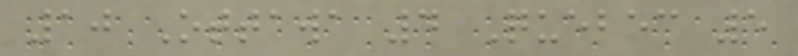10 Ottawa 4 Quebec 5
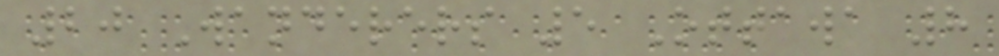20 Wanderers 5 Ottawa 8
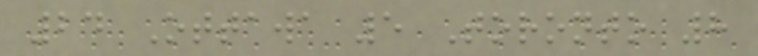24 Ottawa 5 Toronto 8
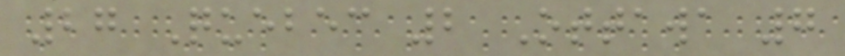27 Quebec 2 Ottawa 7
